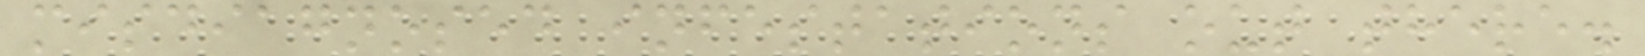misdiagnosed infestations out there.
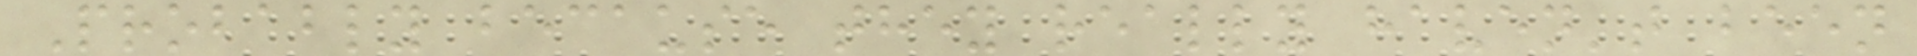Probably because they really haven't been
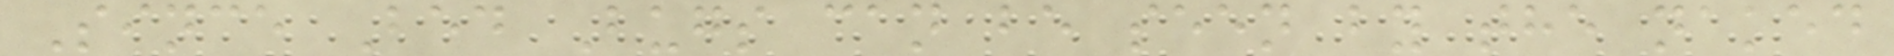Since Bed Bugs can be seen by the naked
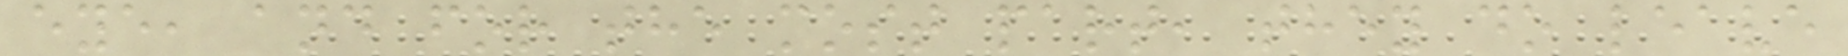eye, and for the most part, they do leave
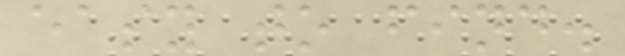easy to find.
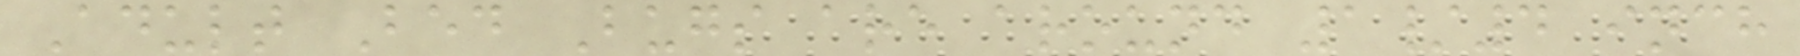Adult Bed Bugs are around 1/4 inch
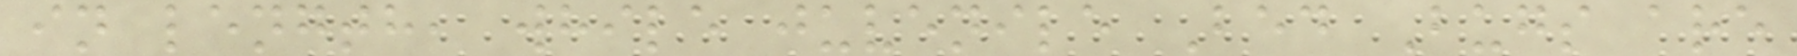in length, while juvenile Bed Bugs are
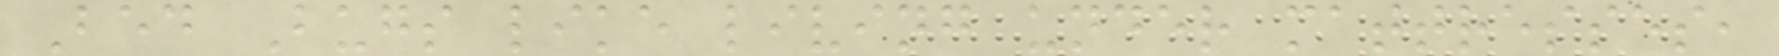Bed Bugs like living under mattresses,
